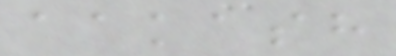aakash
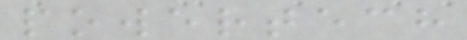powertech
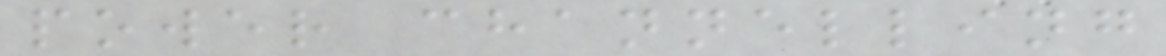power channelling
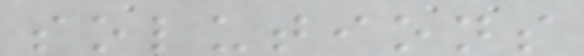solutions
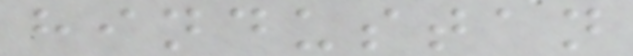hindustan
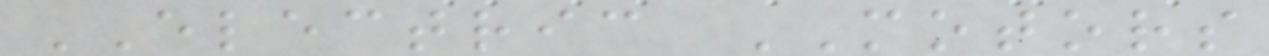ELECTRIC MOTORS
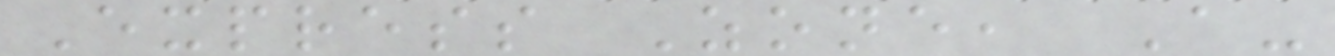Express Zone, A-
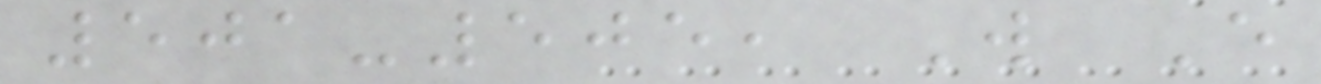501-505, W E
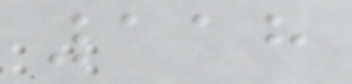118
